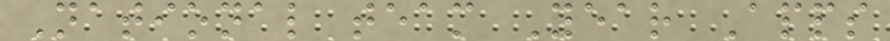National team Year Apps
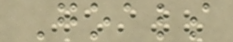Goals
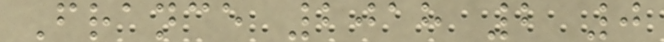France 2018 2 0
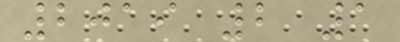2019 2 1
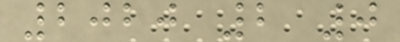2020 2 0
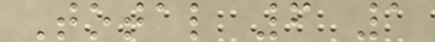Total 6 1
